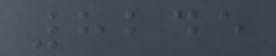8245
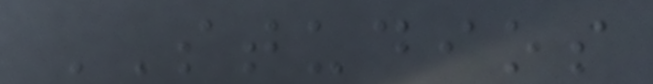STUDIOS
